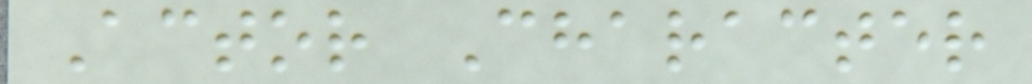Actor Character
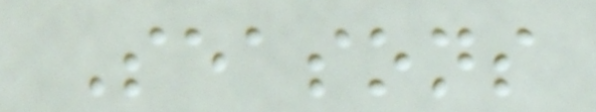Seasons
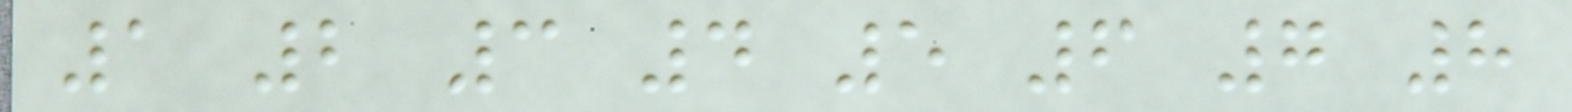1 2 3 4 5 6 7 8
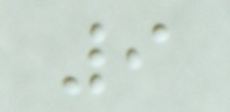9
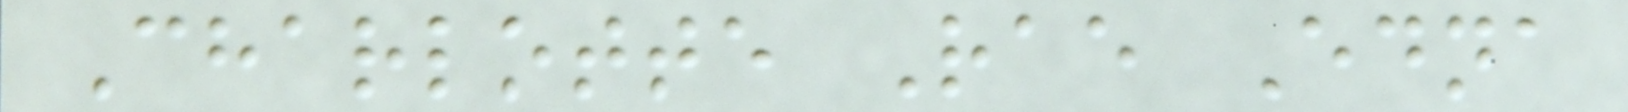Charlotte Rae Edna
